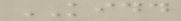KIDD
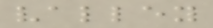valley
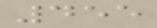455
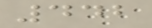442
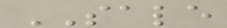SALE
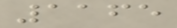1165
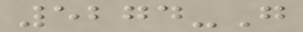5274-G
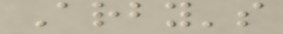Arby's
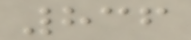836
